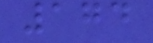174
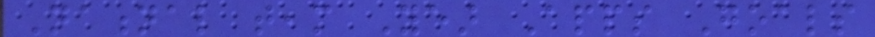National team Year Apps Goals
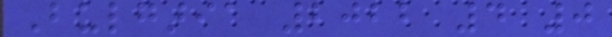Bulgaria 2022 4 0
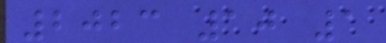2023 10 1
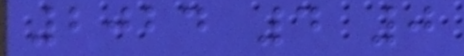2024 4 0
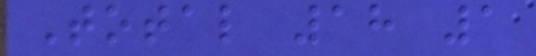Total 18 1
